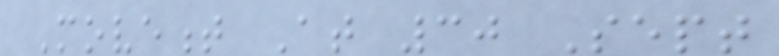Movement At 30 Sept
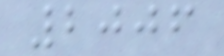2006
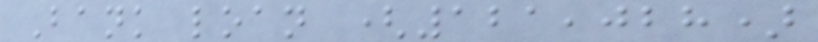Bank loan (121,028)
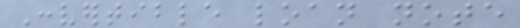Convertible loan note
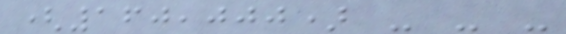(160,000) - - -
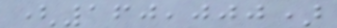(160,000)
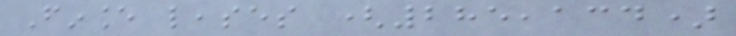Finance leases (285,134)
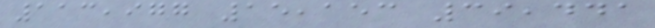113,977 15,153 39,441
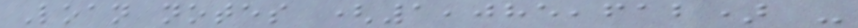Loan notes (1,085,612) -
